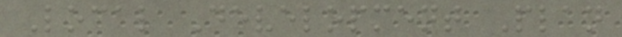Local Development Plan
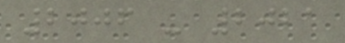2006 - 2021
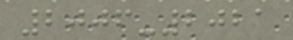2006-2021
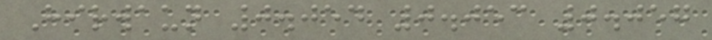Hirwaun 0.054 0.053 0.057
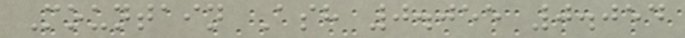Mountain Ash 0.055 0.054
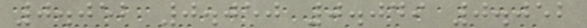0.052 0.050 0.049 0.052
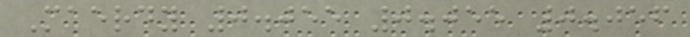Maerdy 0.055 0.055 0.056
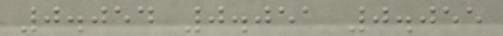0.054 0.051 0.055
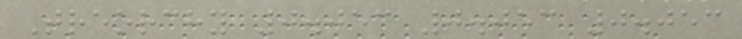Treorchy 0.053 0.053 0.053
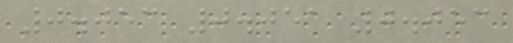0.053 0.051 0.053
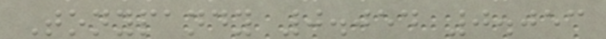Tonypandy 0.054 0.053
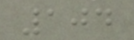104
